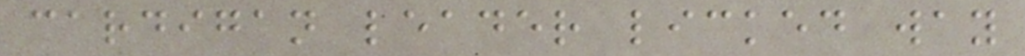cardigan leader licked way
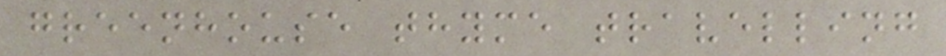greenhouse thyme travelling
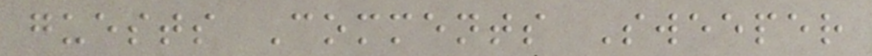guests Comments Sweeper
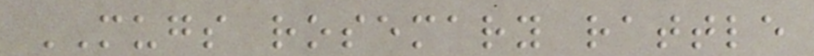MUGS rosemary rattle
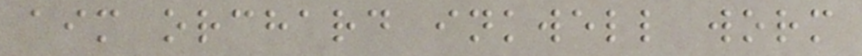aim orchard inkwell worm
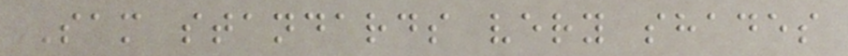Sam standards very shades
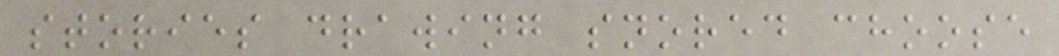stories drawing snored choose
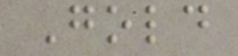Gold
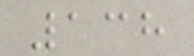138
